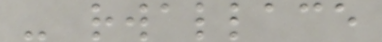- rwallace
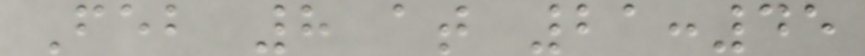Feb 8 at 21:45
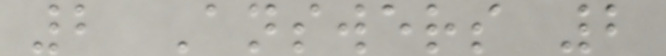2 Answers 2
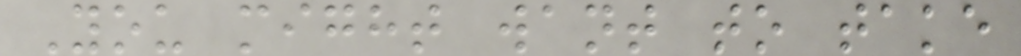You might want to take
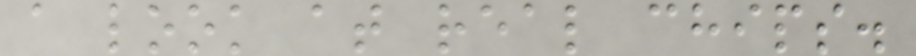a look at real chips.
